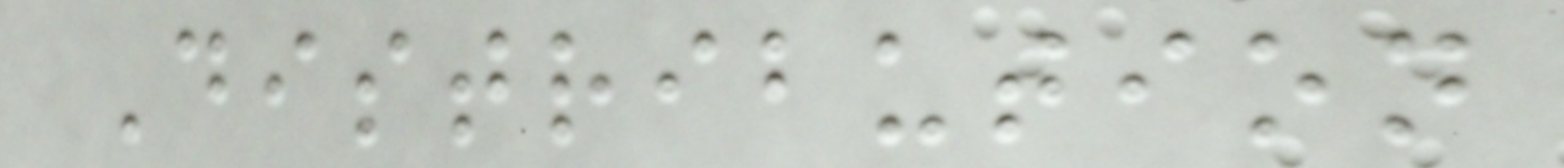Distribution
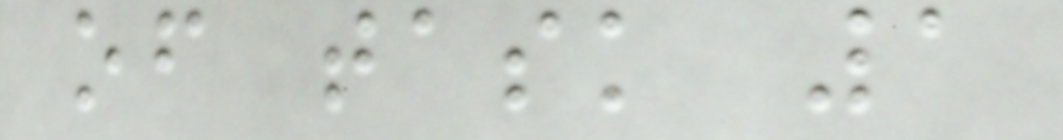of task 1
